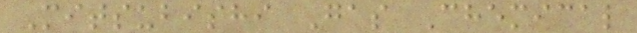Mitsubishi Gas Chemical
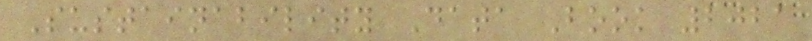Sustainability Data Book 2021
